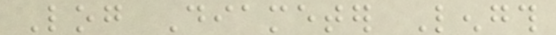Log Diameter Length
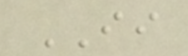II
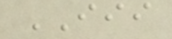III
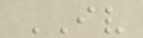IV
